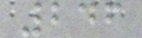246
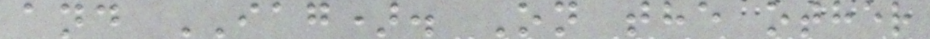and IAG). On the other
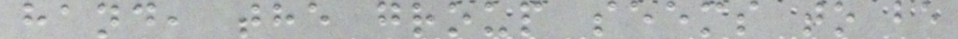hand, the group seems to be
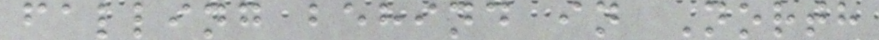falling behind in North
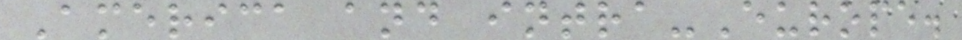America and intra-Europe.
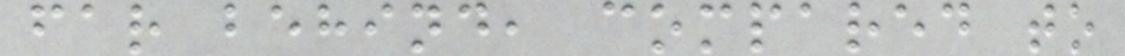far behind, compared to
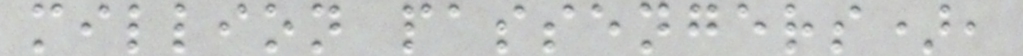million passengers),
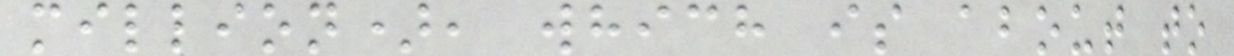million), which is about to
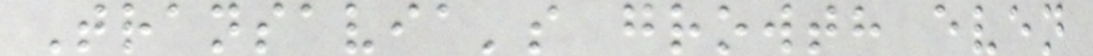Transavia's growth even
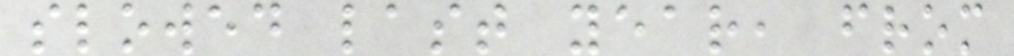slowed last year, from
